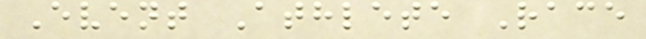Event Athlete Race
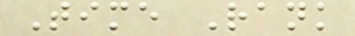Time Rank
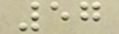57
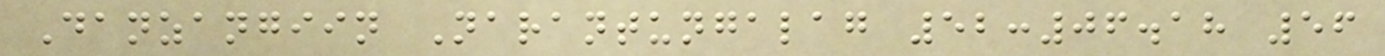Danzangiin Narantungalag 52:06.18 56
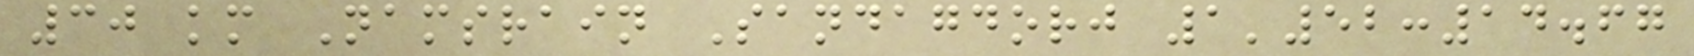30 km Namsrain Sandagdorj 1'52:14.67
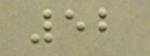52
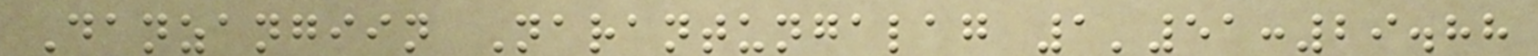Danzangiin Narantungalag 1'51:29.88
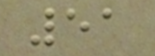51
